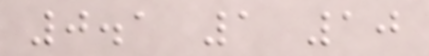0.1 1 10
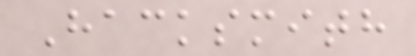Hacksmith
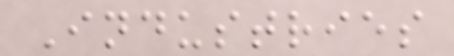Industries
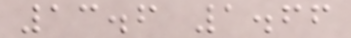13.6 1.66
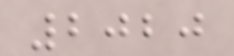2020
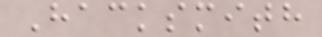Hacksmith
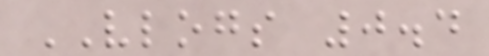VLOGS 0.4
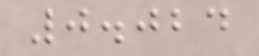0.024
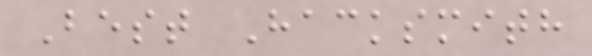Best Hacksmith
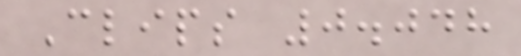Clips 0.048
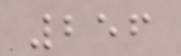256
